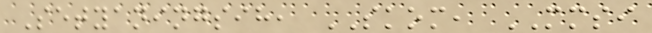Setyaningsih, SKOM, MMSI
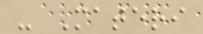- Materi
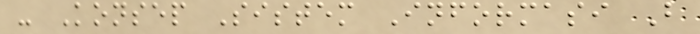- Konsep Sistem Informasi B
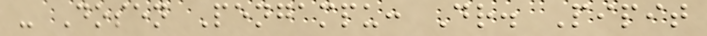- Dosen Pengampu: Dr. Pipit
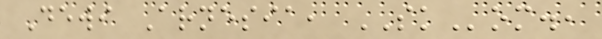Dewi Arnesia, SKom.,
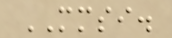MMSI.
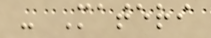- Materi
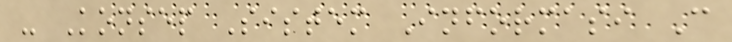- Konsep Sistem Informasi C
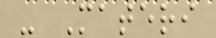- Materi
